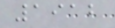1912
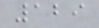129
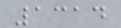1314
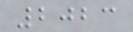2023
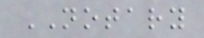NOTARY
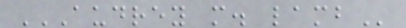AUDREY M. LAMB
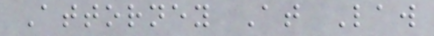Attorney At Law
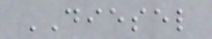DIESEL
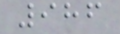986
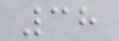38
